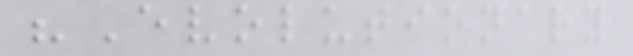"Evolutionary
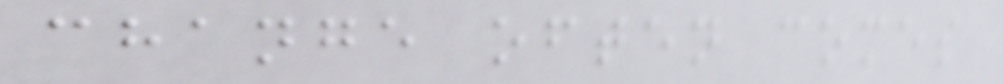change often comes
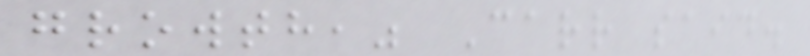growth," Carr said.
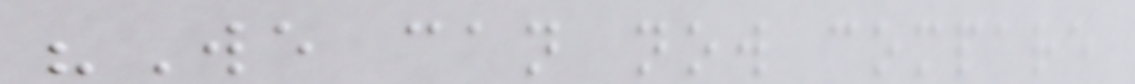"We can now compare
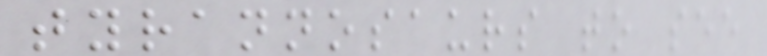tyrannosaurs to see
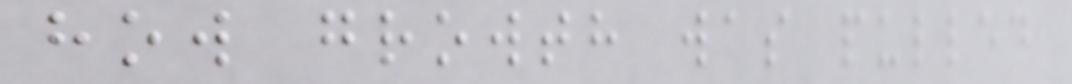how growth was pulled
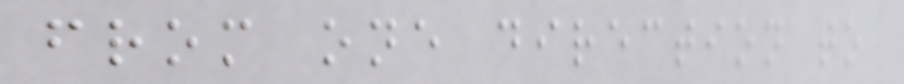from one direction to
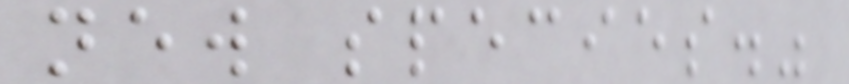new species."
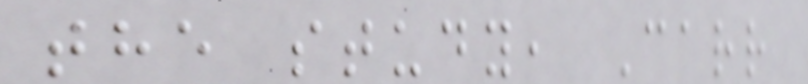the study, Carr
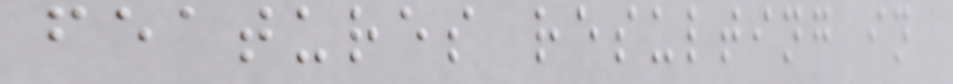features resulting in
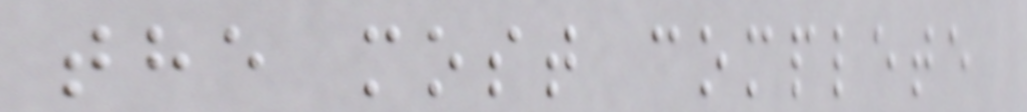the most complete
